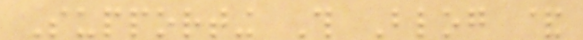Supporting This Blog &
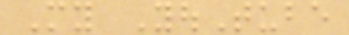My YouTube
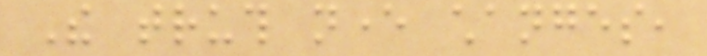The truth never changes,
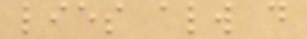lies always do
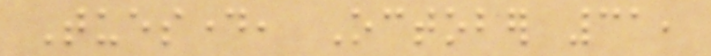Tuesday, October 31,
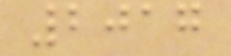2017
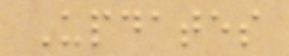Updates
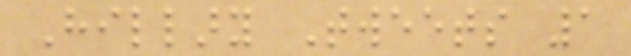Hillary Tweets 1
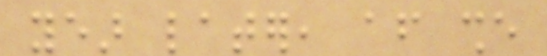year later, after she
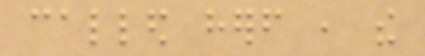called herself , the
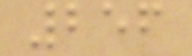256
